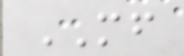MF
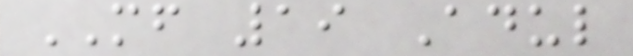MF 19 Adul
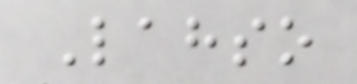Lahso
